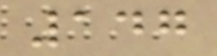147
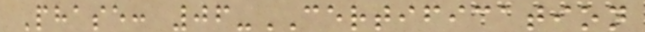Phase: 06-CERTIFICATION
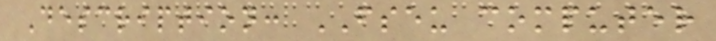Description: FSEU computer
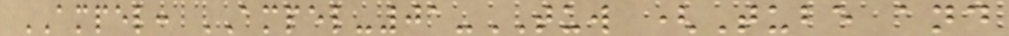AMPEL: AMPEL-01-TUW (Tube and
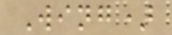Wing)
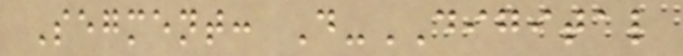Segment: D-DIGITAL
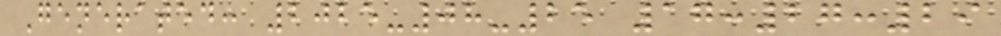Generated: 2025-08-25 17:27:29
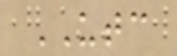UTC
